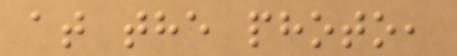at the photo,
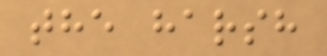the harsh
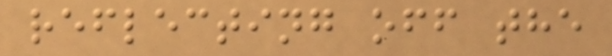reflecting off the
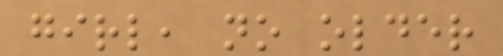girl, no older
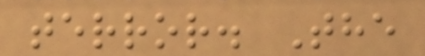terror. The
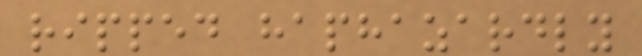ripped haphazardly
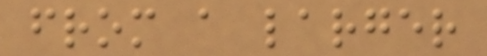from a larger
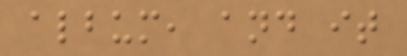album, and it
